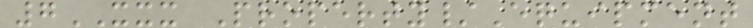7XXX Property/Equipment
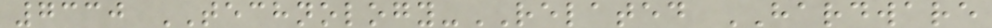7330 TECHNOLOGY-RELATED HARDWARE
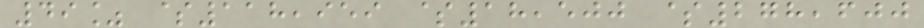49% $118,959 $18,500 $278,600
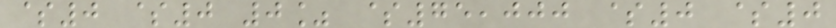$0 $0 0% $75,000 $0 $0
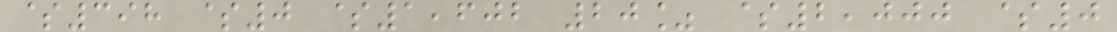$398 $0 $1,602 20% $2,000 $0
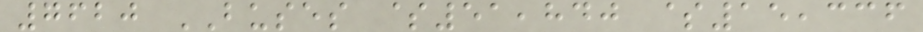7620 BUSES $51,840 $15,336
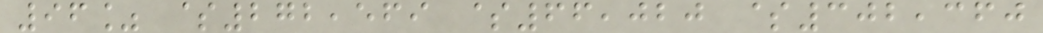96% $272,569 $66,020 $302,360
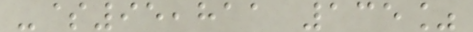-$95,811 135%
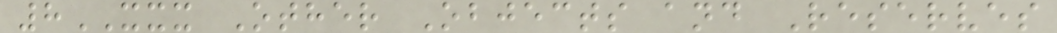8XXX Other Objects and Reserves
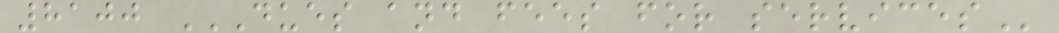8100 DUES AND FEES FOR SERVICES
